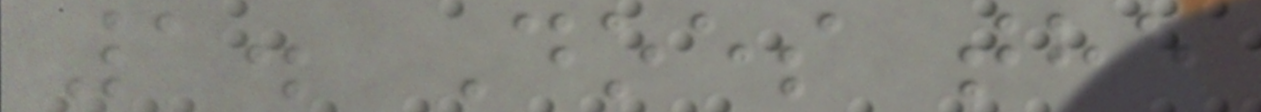1. Does the
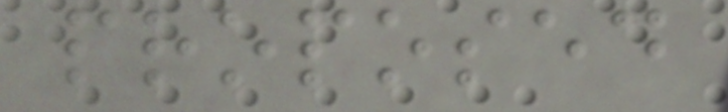proposed
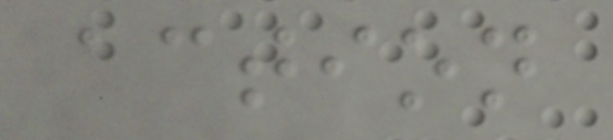action
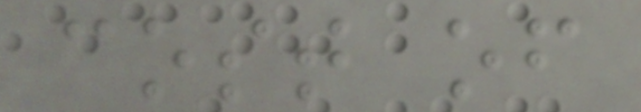cost of
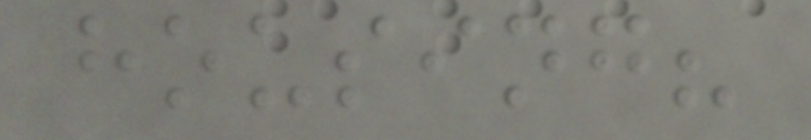housing?
